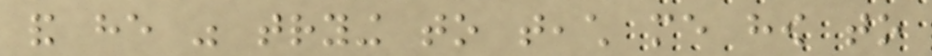and he was trying to teach me how to
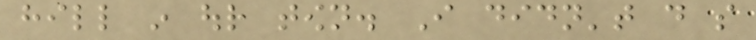hill in our town. I didn't do so
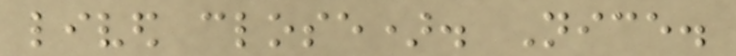lived close). Nice.
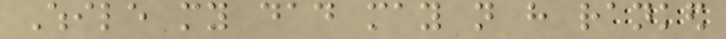While my dad may not have ranked
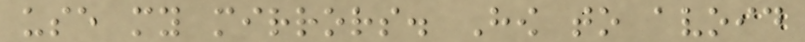use my mirrors. How to avoid
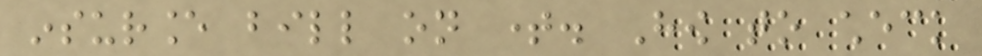insurance bill on time. How to check
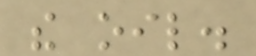the oil.
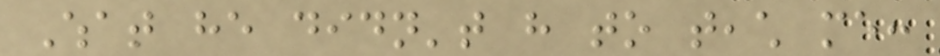What he didn't have to teach me:
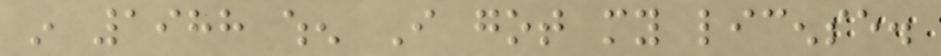in 1988 when I got my license.
